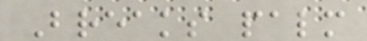Breaks palm
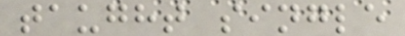taught single
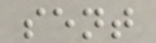sent
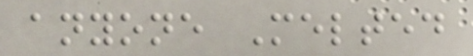anyone Melted
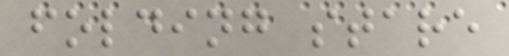folding stare
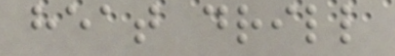heat drill
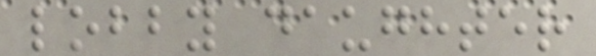lobby daughter
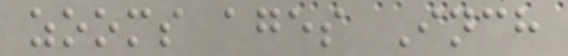zooms ages Inch
